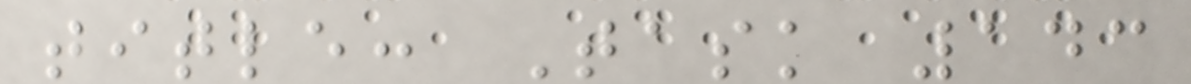title: Task 143
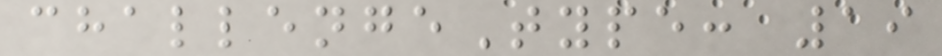challengeType: 19
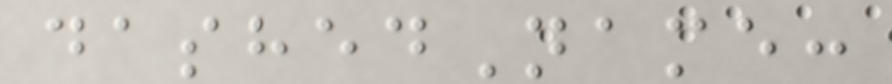dashedName:
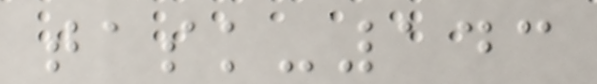task-143
